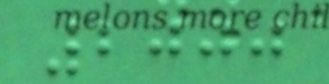2000
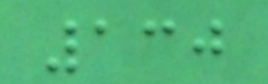130
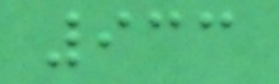933
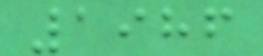1986
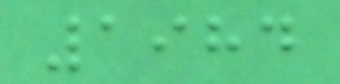1984
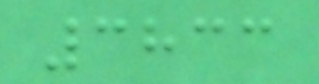3833
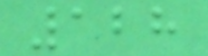128
